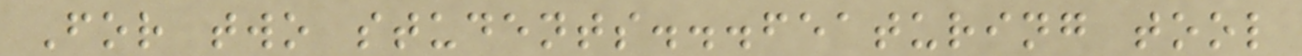For two students...featuring tool
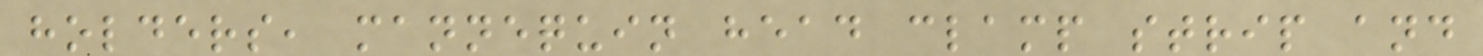holders, mannequin head clamp strip and
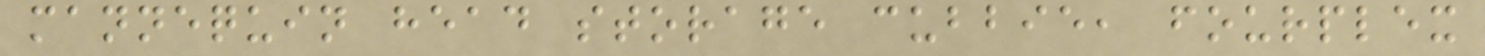mannequin head storage cubbie, fourplex
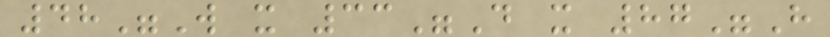48"W x 33"D x 87"H
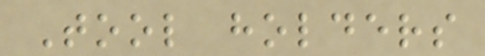Tool holders
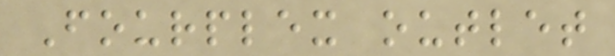Fourplex outlet
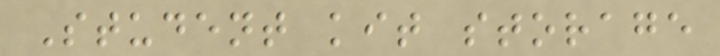Student kit storage
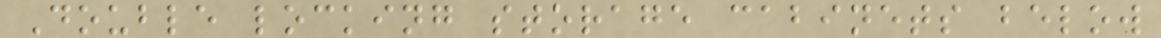Double locking storage cabinets below
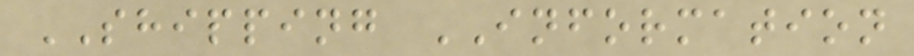SHIPPING INFORMATION
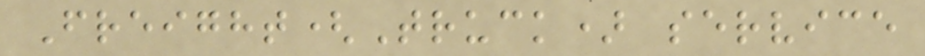Freight(Truck) service
